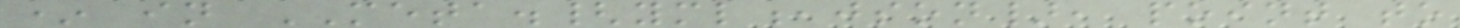* in META.{yml,json}, point to
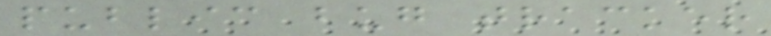public bug tracker
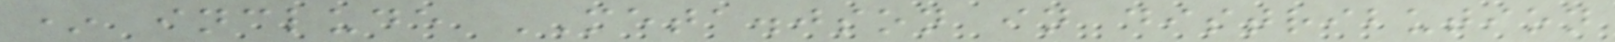* include META.json in distribution
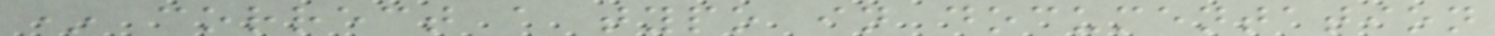* correct a typo in documentation
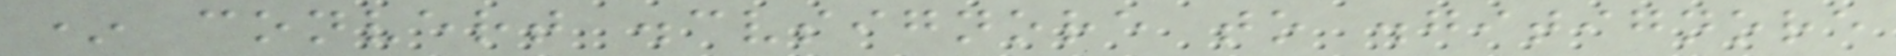* convert .cvsignore to .gitignore
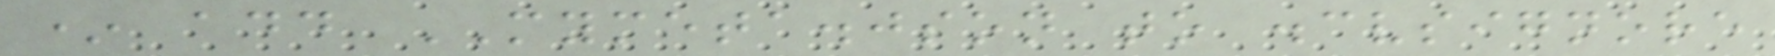* add MYMETA.json to .cvsignore
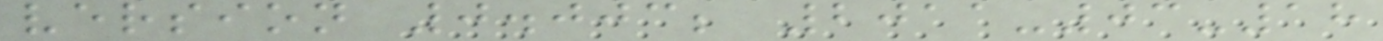version 0.003; 2011-03-18
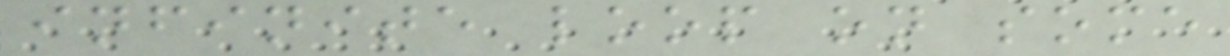infinite loop on some
